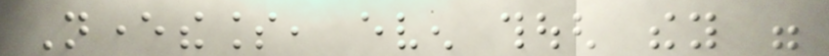Nevertheless, even though they were
